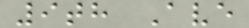9th Ave
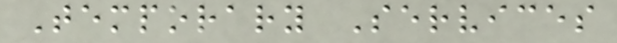Temporary Services
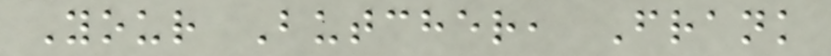Your Butcher, Frank
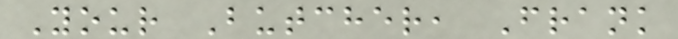Your Butcher, Frank
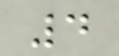4
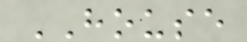HOUSE
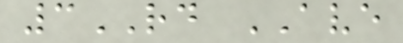3RD AVE
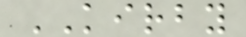KIRBY
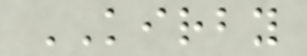KIRBY
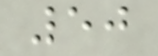50
